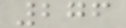276
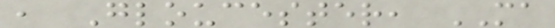, Gloucester, MA
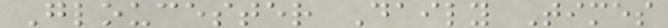Gloucester Daily Times
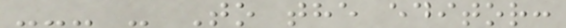--- - To the editor:
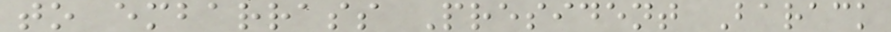to embarrass President Barack
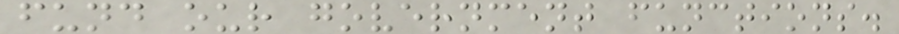fund our government functions.
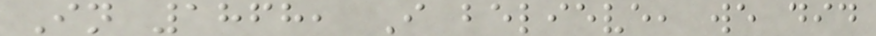In 1868, I believe, we did
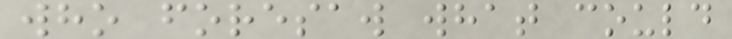who foresaw what could
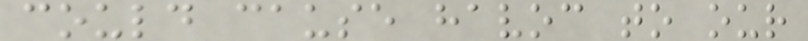could cause havoc to our
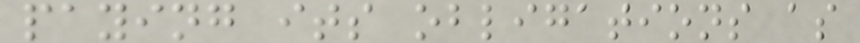paying its obligations as
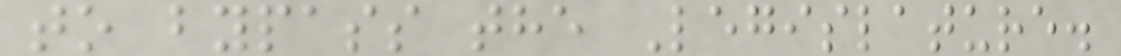to bypass the Legislature.
